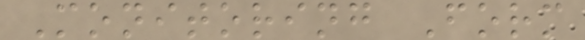Monitoring Form
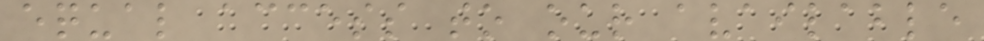equal access to our available
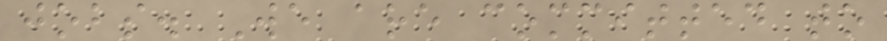jobs. We are committed to
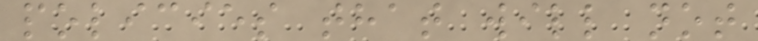policies that will not
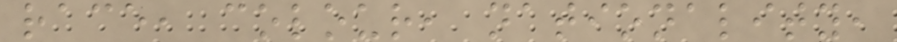race, colour, nationality,
